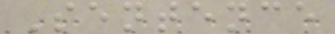Sentence
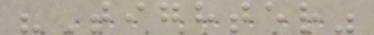"Tighter"
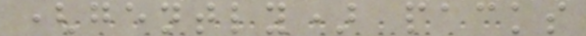(gently) packs
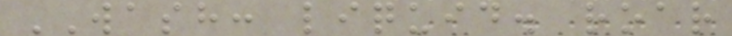WASH: liquid. roar
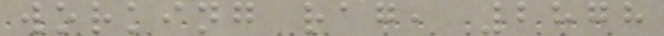working rag, 2878
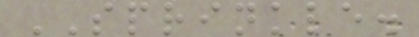SPRINKLE.
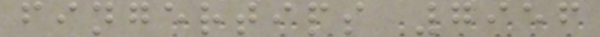fingertips 7956
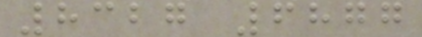8327 6877
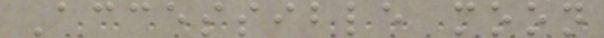Accessible moon
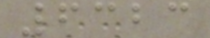6323
